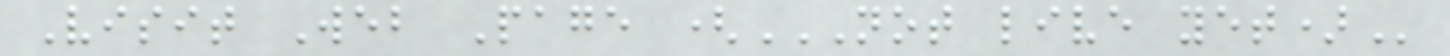Visit Web Page (NOT LIVE YET)
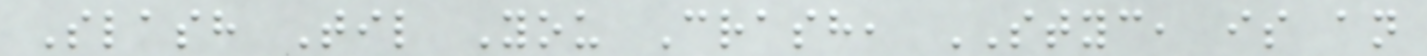Slash Til You Crash, STYC, is an
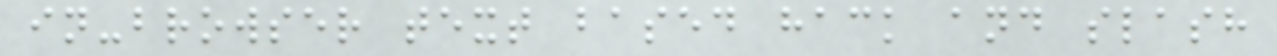in-browser text based hack and slash
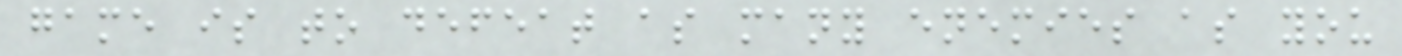game is to defeat as many enemies as you
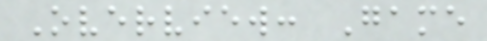Overview: Game
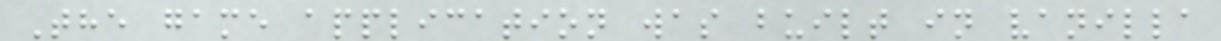The game application was built in vanilla
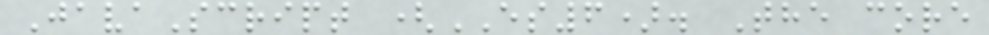JavaScript (ES6). The core
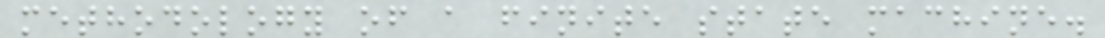methodology of a finite state machine.
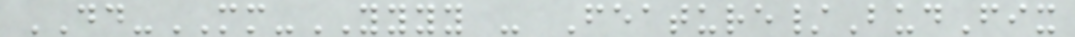DD-MM-YYYY - Feature/BudFix
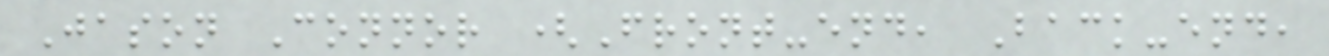Jason Connor (Front-end, Back-end,
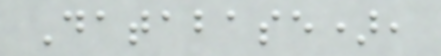Database),
